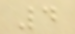4
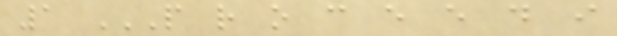1 P R O C E E D I
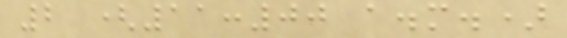2 (11:00 a.m.)
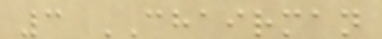3 CHAIRMAN
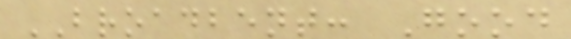BROADBENT: Good
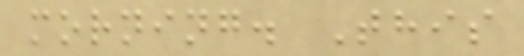morning. This
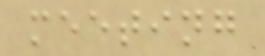meeting
